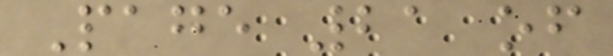Page 21 of
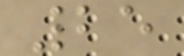25
